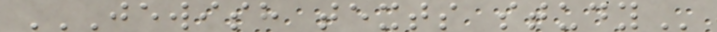JEWISH TEXTS STUDY
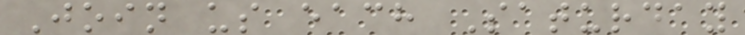Join us each Saturday
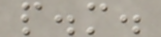p.m.
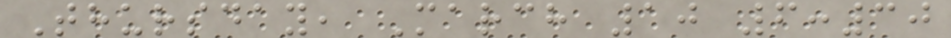Thursday, March 10 6:30
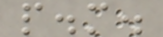p.m.
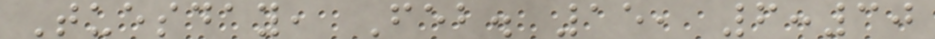Tuesday, Feb. 15, 6:30
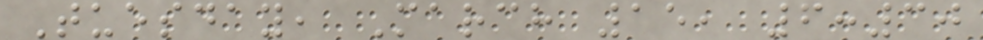Tuesday, March 15, 6:30
